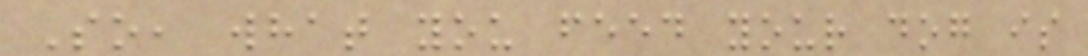So, what you feed your dog is
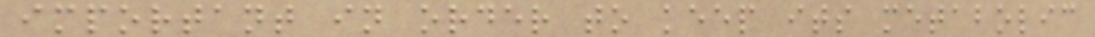important in order to keep its metabolic
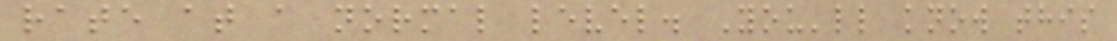rate at a normal level. You'll know this
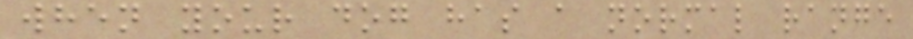when your dog has a normal range
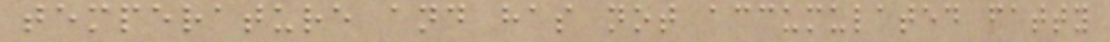temperature and has not accumulated fatty
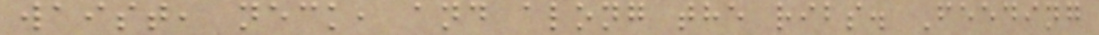waist, neck, and along the ribs. Feeding
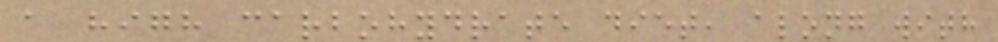a high carbohydrate diet, along with
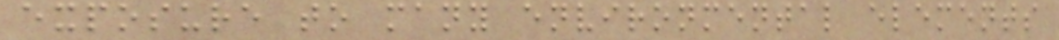exposure to many environmental elements
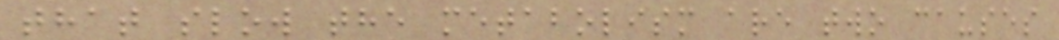that slow the metabolism are two causes
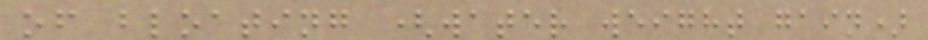of bloating (water weight gain)
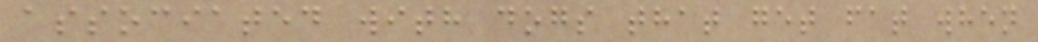associated with dogs that get fat when
